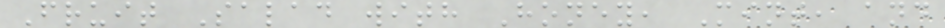Fruit Salad with Honey, Mint, and
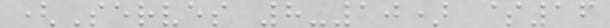(Serves 8-10) $16
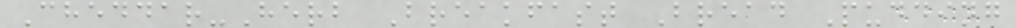Cheddar-Herb Breakfast Bread Pudding
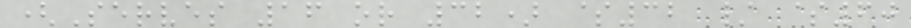(Serves 16 or 32) $32 / $60
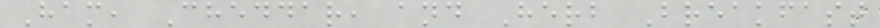Ham, Cheddar, and Herb Breakfast
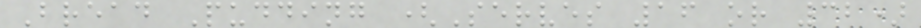Bread Pudding (Serves 16 or 32)
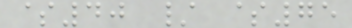$40 / $75
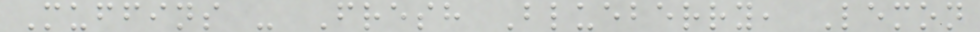Muffins - Fresh Blueberry, Lemon
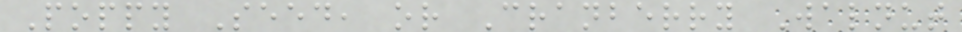Poppy Seed, or Cranberry Walnut
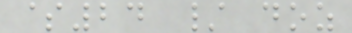$24 / doz
